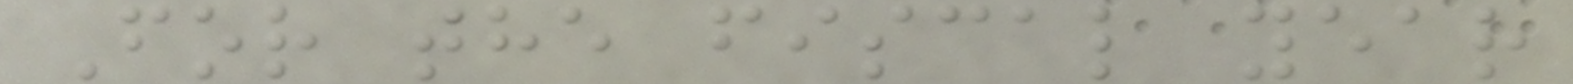For the fiscal year
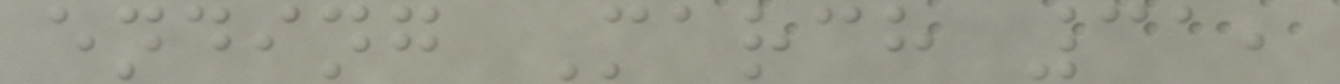ending March 31,
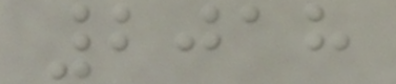2018
